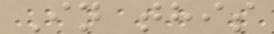In this
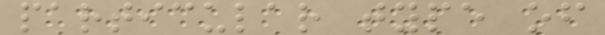particular type of
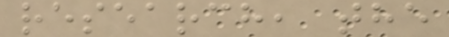research, the
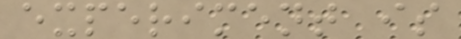experiment is
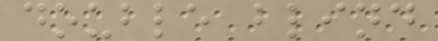double blind
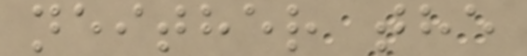neither the
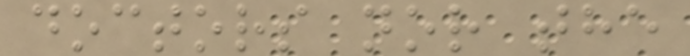doctors nor the
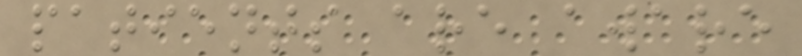patients are aware
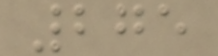275
